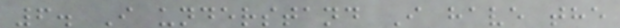6. I understand I have the
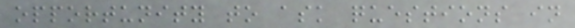opportunity to ask questions in
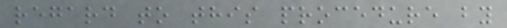regard to this procedure by
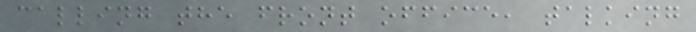calling the front office, talking
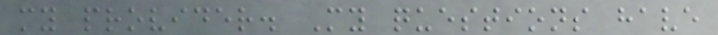my provider. My questions have
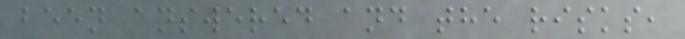been answered and the risks,
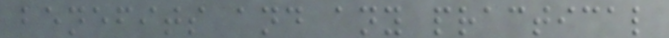benefits and any practical
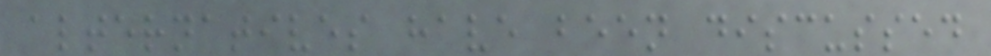alternatives have been discussed
